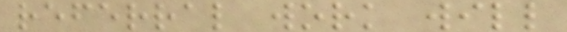referral work will
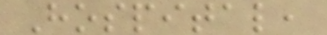Hospital,
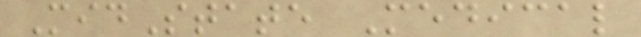MidState Medical
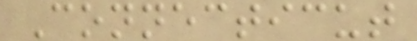Connecticut
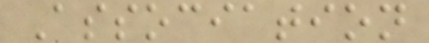Association
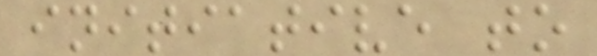initiative to
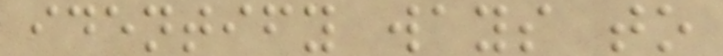identify ways to
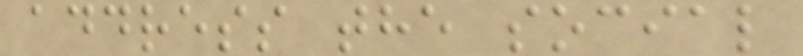address the social
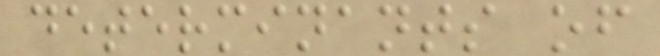determinants of
